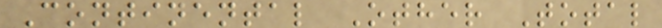Continental Other Total
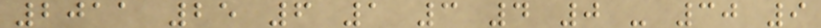2011 25 6 1 3 4 0 - 30 9
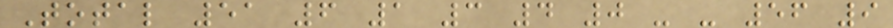Total 51 6 1 3 4 0 - - 56 9
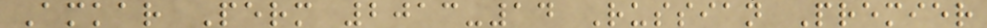Amkar Perm 2013-14 Russian Premier
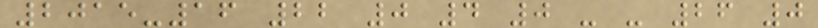2015-16 22 0 4 0 - - 26 0
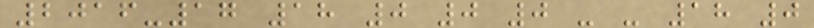2016-17 18 0 0 0 - - 18 0
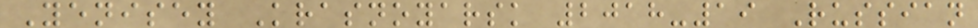Yenisey Krasnoyarsk 2018-19 Russian
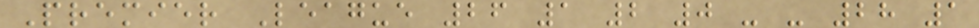Premier League 26 1 2 0 - - 28 1
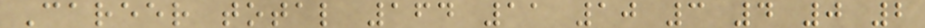Career total 164 11 10 3 4 0 2
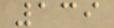139
